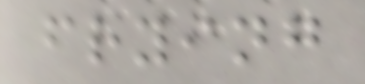frying
